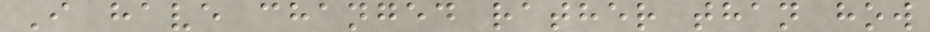I have changed rather than how
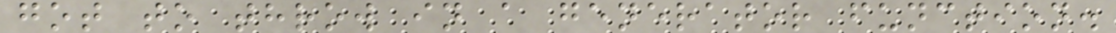got to throw in a generator function.
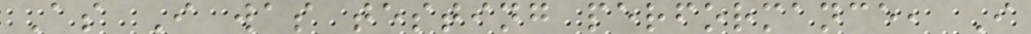As I was testing performance, I
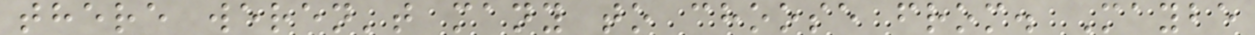there weren't many to choose from. Maybe
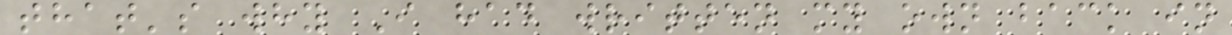that's why I had written my own back in
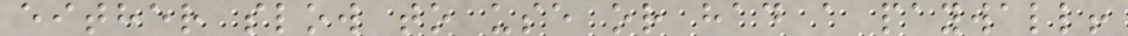either slow to use or had a paywall!
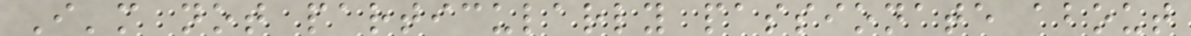I'm not particularly passionate about
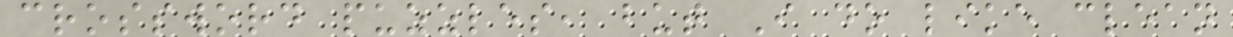crossword puzzles, but I do like clean
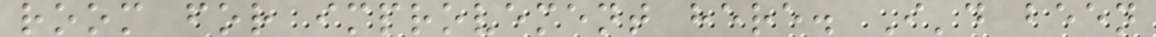room for improvement here. I'd been
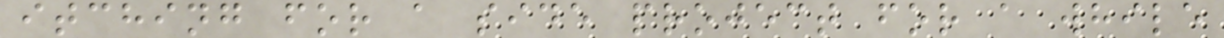itching for a side project for a while
